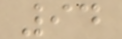94
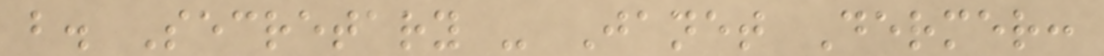b. Secretary - Janet Dermer:
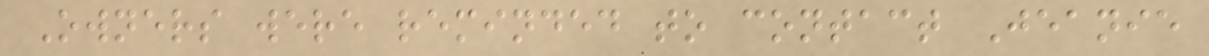Owners were reminded to contact Jeanie
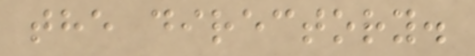the directory.
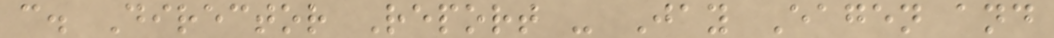c. Director Report - Jay Eagen and
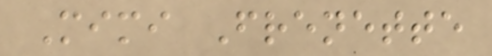Mimi Frenette
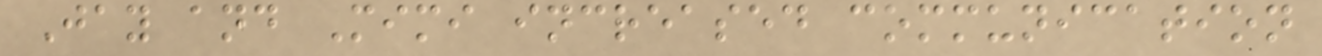Jay and Mimi increased communication
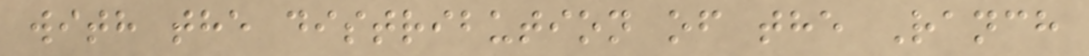with the distribution of the Ranch
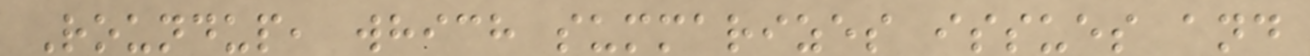Roundup, which summarizes issues and
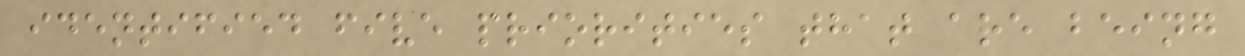identified five priorities that are being
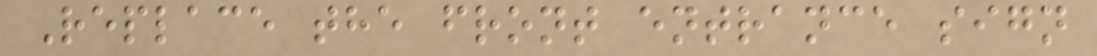Replace the front entrance sign
